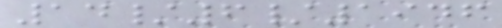14/6/1946
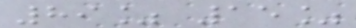89% 15%
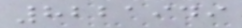8221949
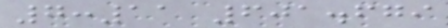7:11 601.679
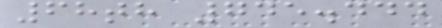68th 745.444
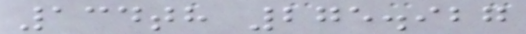134th 275.927
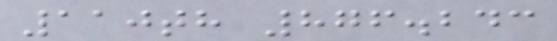110th 876.243
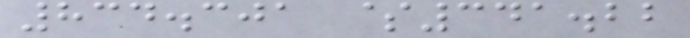834.301 $341.22
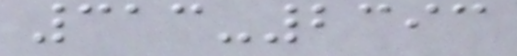313-2393
